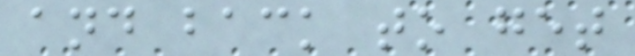and back to get
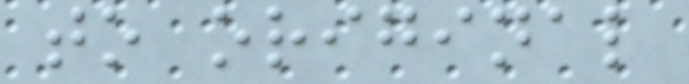to original
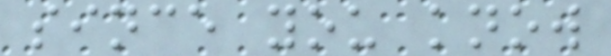since you know
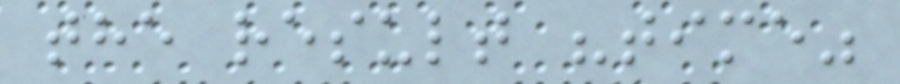the result "time"
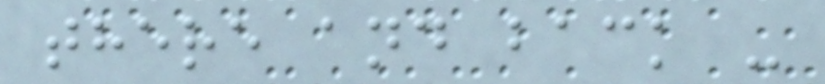there and back -
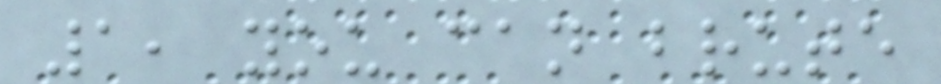1, you can brute
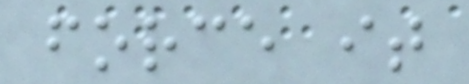force it
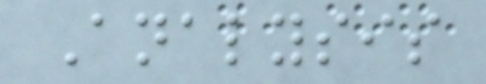Analysis
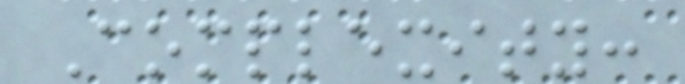Complexity:
